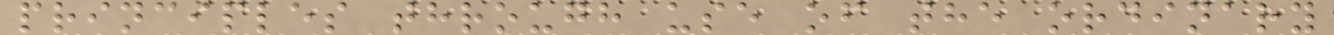principles through use of the ordinary
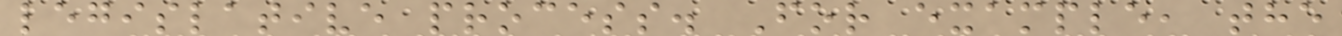legislative process. For example, the
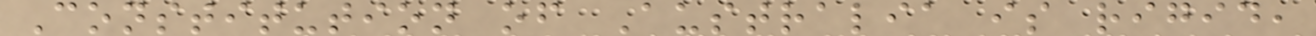Constitution of Australia is rigid,
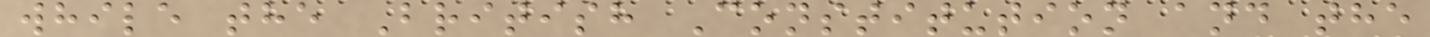while the British Constitution and the
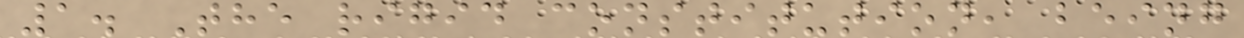1. The rigid constitution, being
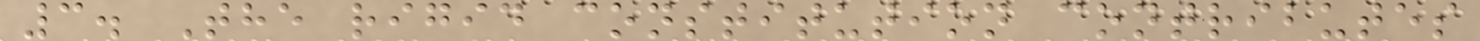3. The rigid constitution contributes
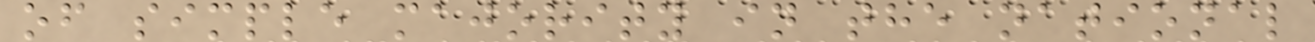of simple majority in the national
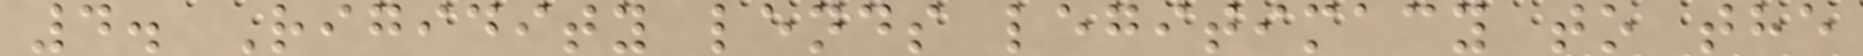4. Rigidity lends legitimacy to the
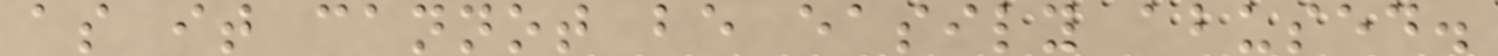as it cannot be easily abused.
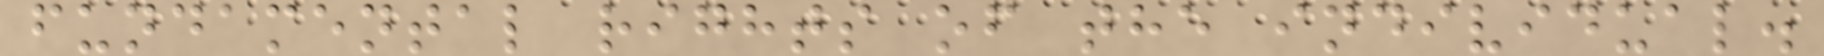fundamental rights of the individual.
